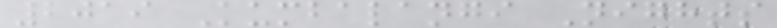2019 Kumbalangi Nights
